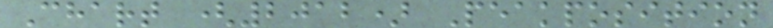Chart (2012) Peakposition
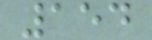154
